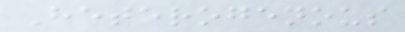Heterogenous
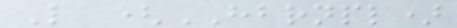L (HBRNPL)
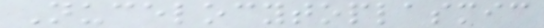Nucelocytoplasmic
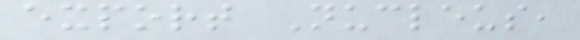export Nucleus,
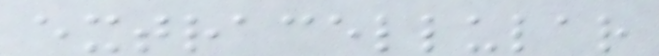extracellular
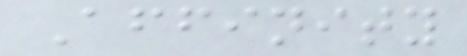Affinity
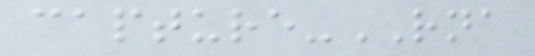capture-RNA
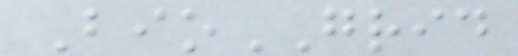BioGRID
